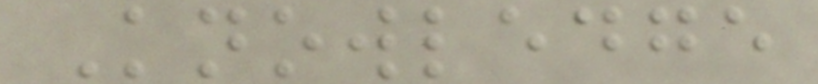Knowledge
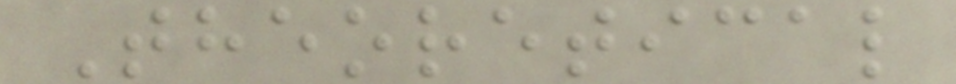Theoretical
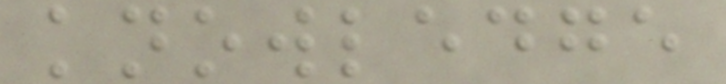knowledge
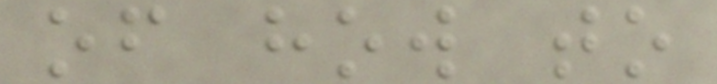of how to
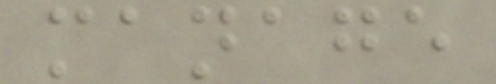manage
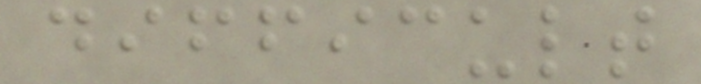difficult
